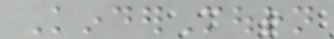KinderMourn
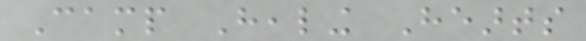Camp Healing Hearts
